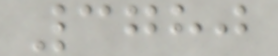3780
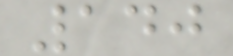140
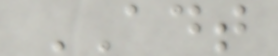ADT
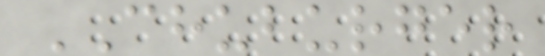CHUBURGER
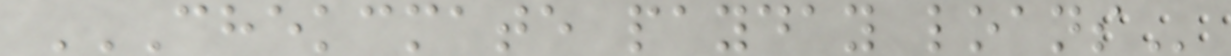CHEKCMATE PAYDAY LOANS
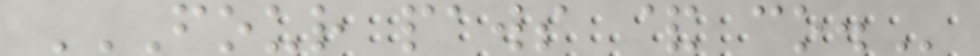FOUR PAWS & CO.
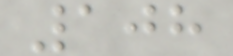108
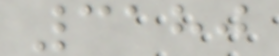3180
